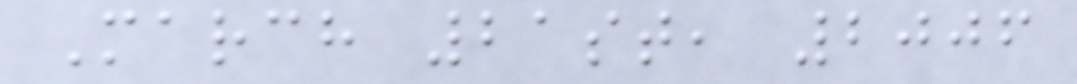March 21st, 2006
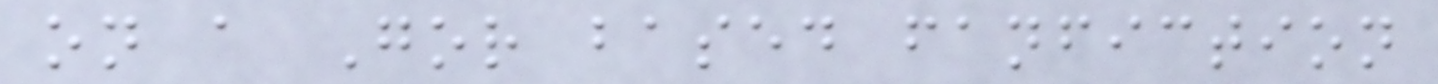on a Gor based fanfiction
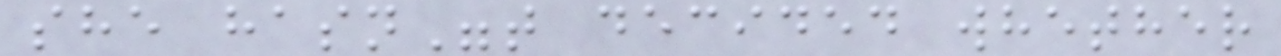she hasn"t decided whether
